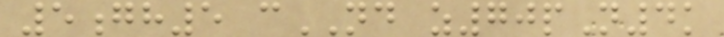5gh5 cND z70pN4k
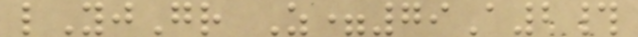lYjGr Z=79A2#
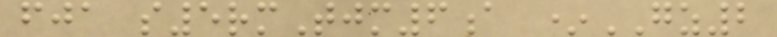fja s5rmTjm6a *GZ2
